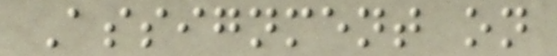Assignment on
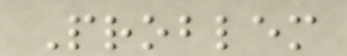Problem
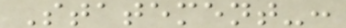Statement-:
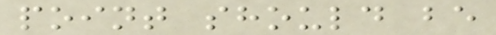point should be
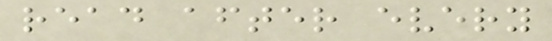read after every
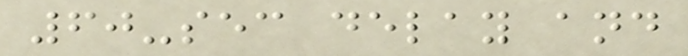60-sec delay and
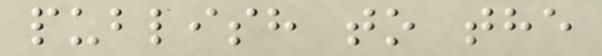publish to the
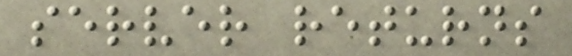server returns
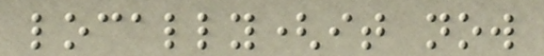locally(it now
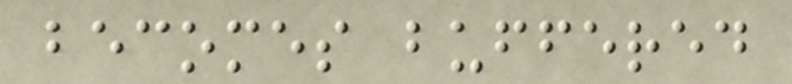becomes buffered
